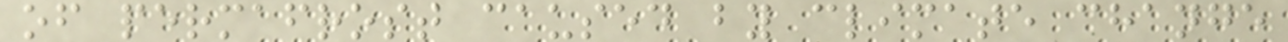of permafrost caused by climate change
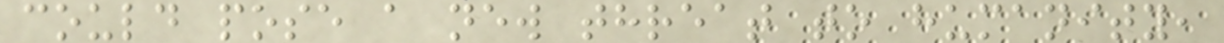could pose a new threat to humanity,
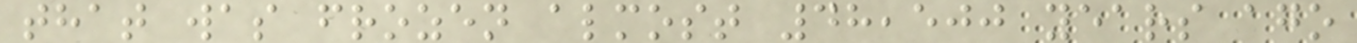that was frozen almost 48,500 years ago
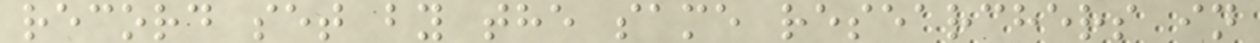record set by the same researchers in
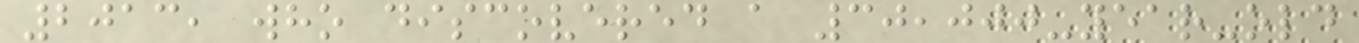2013, who discovered a 30,000-year-old
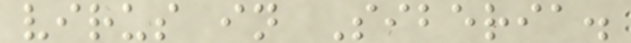virus in Siberia.
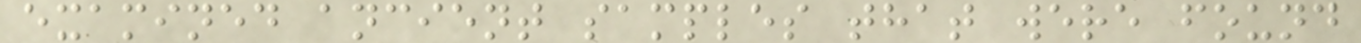examined ancient samples that were found
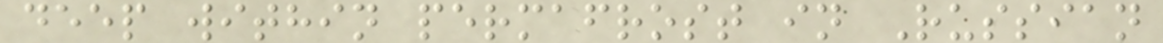deep within permafrost in Russian
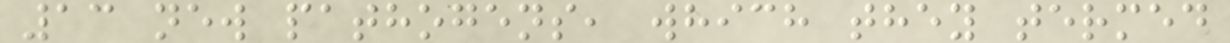13 new pathogens, which they termed
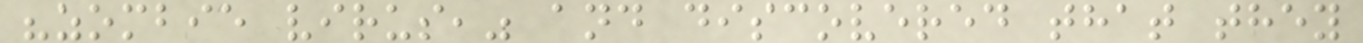"zombie virus," and discovered that they
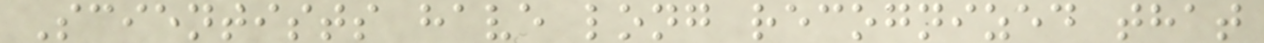Scientists have long recognized that
